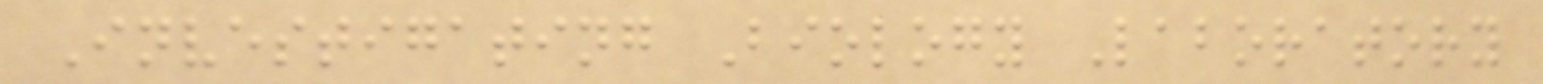Investigating Biology Laboratory
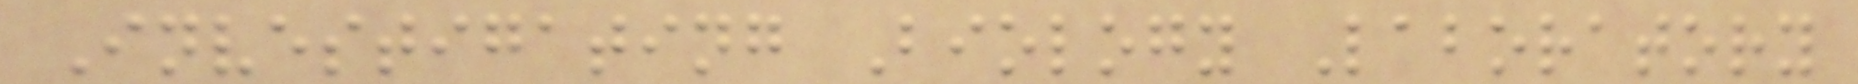Investigating Biology Laboratory
